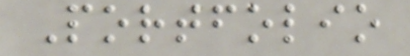Portfolio
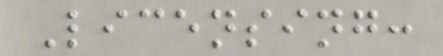Licensing:
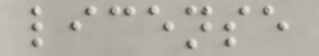license
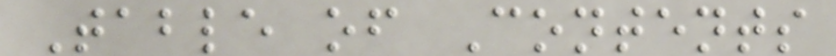Table of Contents
